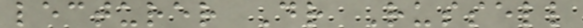lecturer Dr Russell
